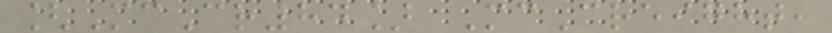[McCr84] McCreight,
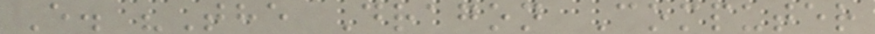E. "The Dragon Computer
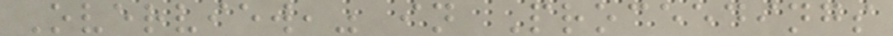Overview," in Proceedings
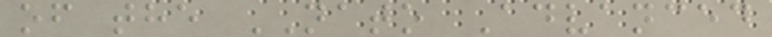of the NATO Advanced
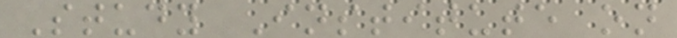Study Institute on
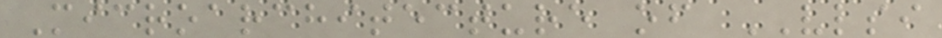Microarchitecture of VLSI
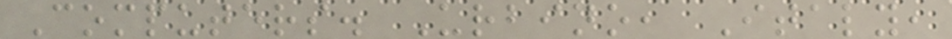Computers. Urbino, Italy,
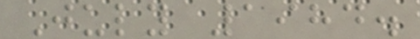July 1984.
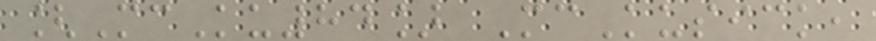[McKu84] McKusick,
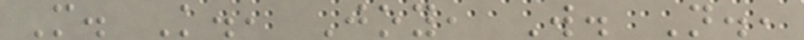M. K., Joy, W. N.,
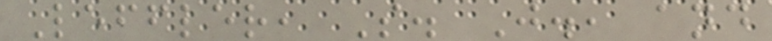Leffler, S. J., and
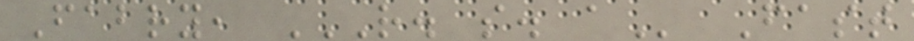Fabry, R. S. A Fast
